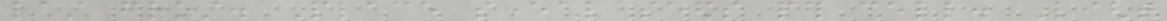last frost. Place several seeds per cell. Light
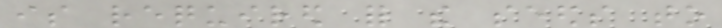is required for the seeds to
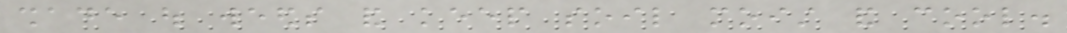shade out weeds and keep soil moist and cool.
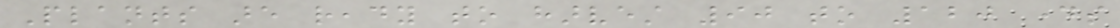Plants are ready to harvest 90 to 120 days
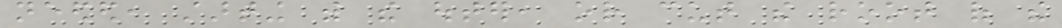needed, starting with the outer, or cut the root of the
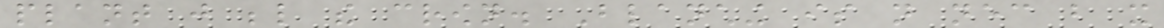plant just below the crown. Blanching is not necessary but it
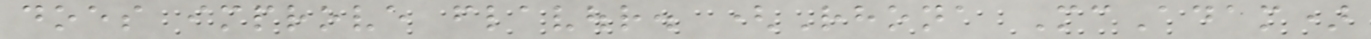does improve flavour. (Rhona McAdam)
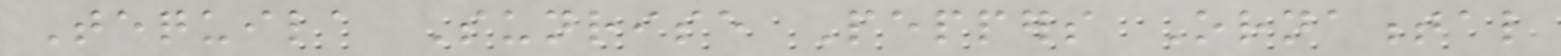Tequila Sunrise Peppers Ornamental
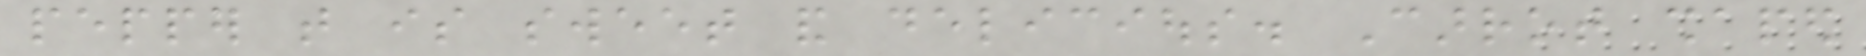pepper that is sweet and delicious. Carrot shaped
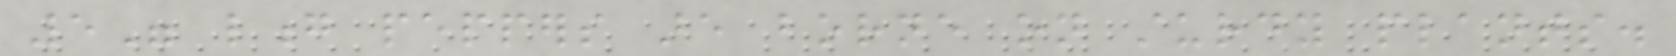5" long peppers are borne on sturdy plants.
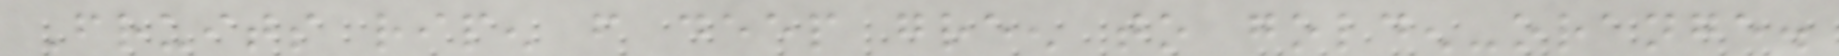Fruits ripen from deep green to golden-orange.
